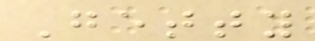Getty
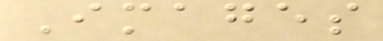Images
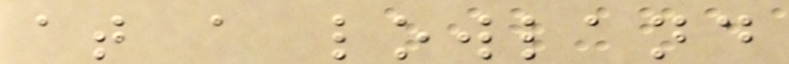at a lowland
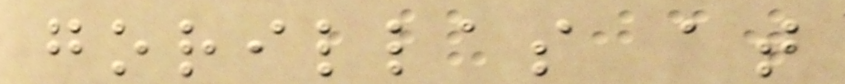gorillas at
